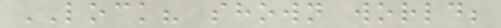LOCK? shown world;
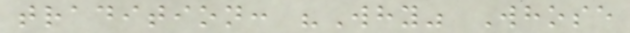tradition: "Why" Whose
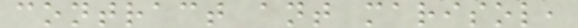contract ant marisol,
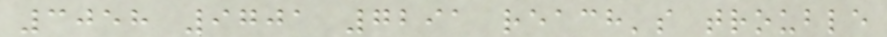3058 9701 7291 reach's trouble
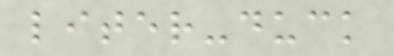liter-duck
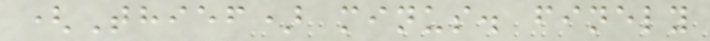(Thief) minus. finely
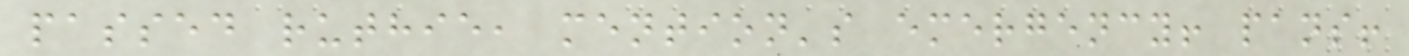passed ruthie, mention's emergency! pans!
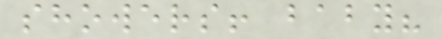showers! baby?
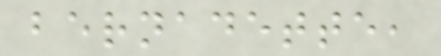bernadette,
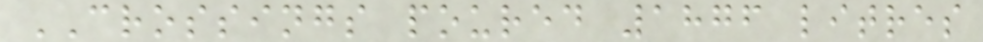CROSSINGS poured 1876 litres
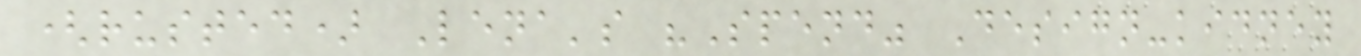(rusted) Lena's "Spend" Design-kidney
